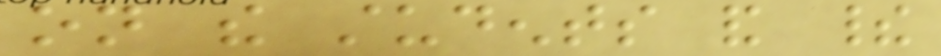on the students and their
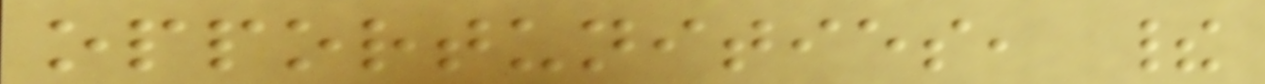opportunities, their
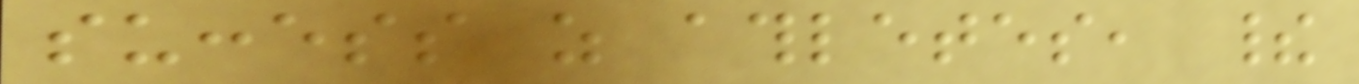success as athletes, their
